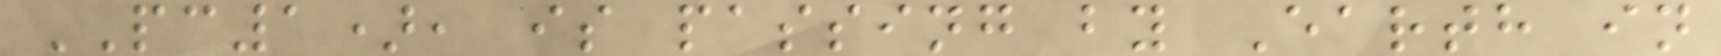PC1), is passing by Earth in
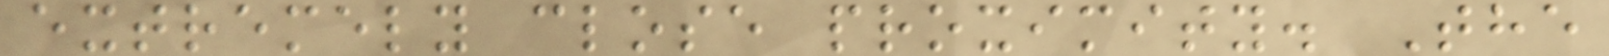extremely close proximity. The
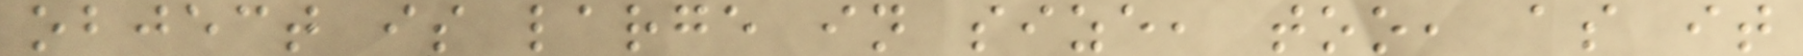object is large in size, too, as it
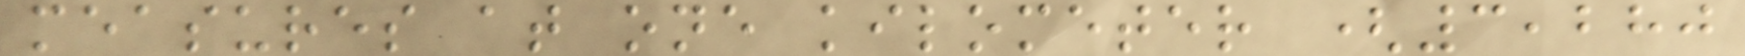measures at one kilometer (3,280
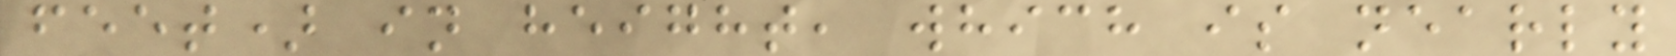feet) in height, which is nearly
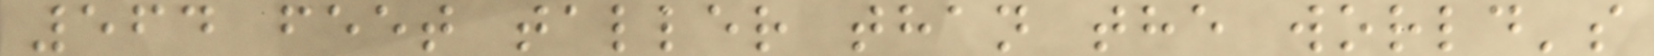564 feet taller than the world's
